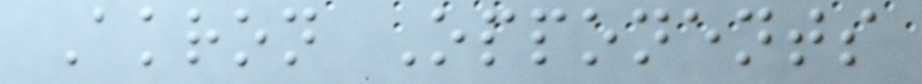Akron Opponents
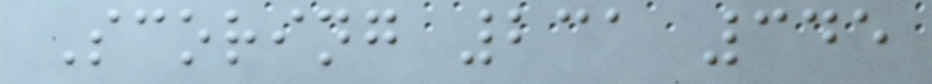Scoring 231 345
